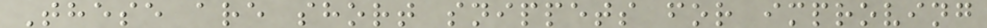These are short snippets for improving
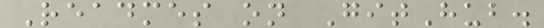Readmes on GitHub.
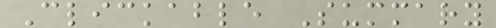Clickable Summary
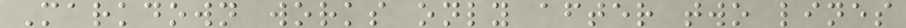Markdown works only after two lines
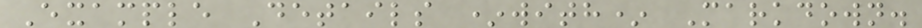Example Details *with* Markdown.
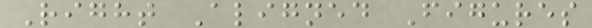Right Aligned Figures
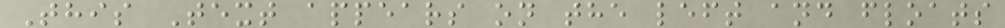This Text appears on the left and floats
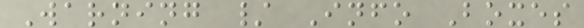Warning / Info Boxes
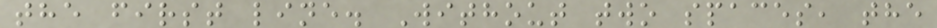the first line. Without two spaces, the
